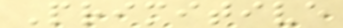Primitive
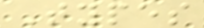Types
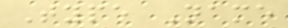Type Name
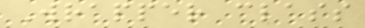Wrapper class
